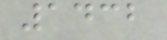1432
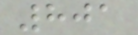801
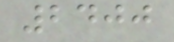2400
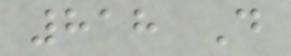818 D
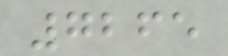7265
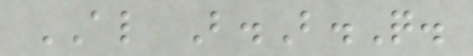AL B.B.Q.
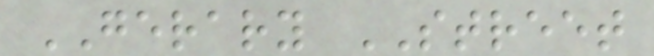GERARY STREET
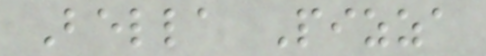Bella Pizza
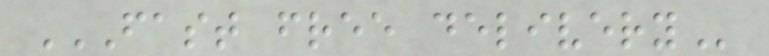FAST FREE DELIVERY
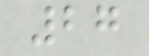27
